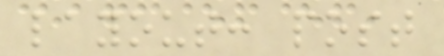layout: post
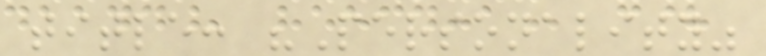title: "Personality"
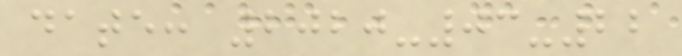date: 2020-03-22
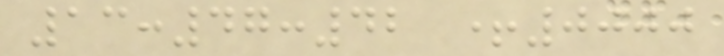13:47:42 +0000
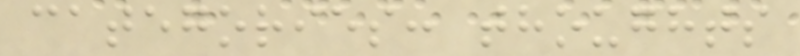categories: thoughts
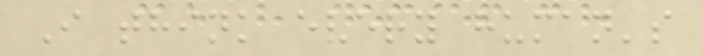I think every human's
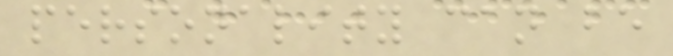personality can be
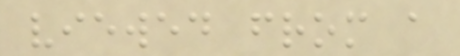viewed from a
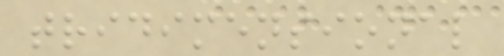tridimensional
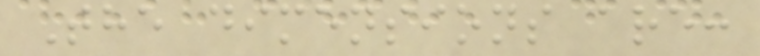The dimensions are:
